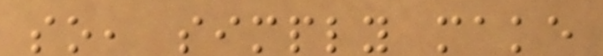so, simply make
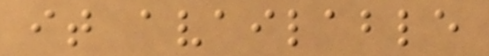it available
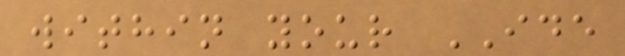within your IDE
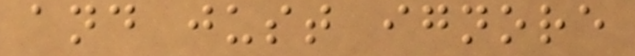and just ignore
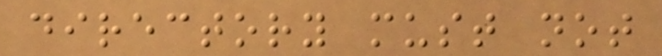directory must not
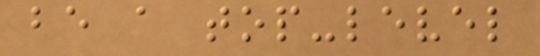be a top-level
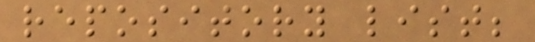repository list;
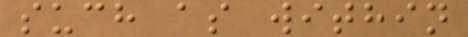such as within
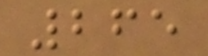265
